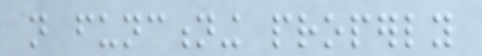not functioning properly
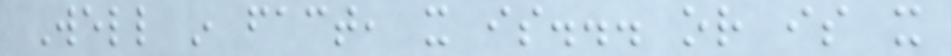Well in fact, it is... or is it
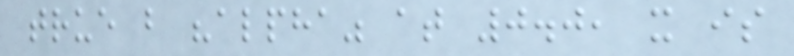true but "alpha" at 0.0, it is
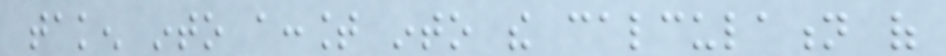taken into account into the calculation of
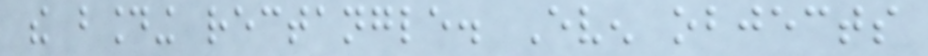the bounding rectangle. Even objects
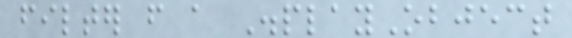filter from a DisplayObject
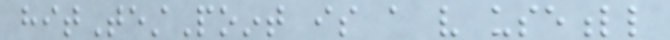hitTestPoint is a very usefull
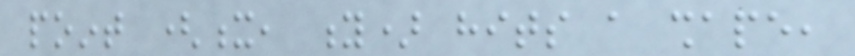point (x, y) hits a shape,
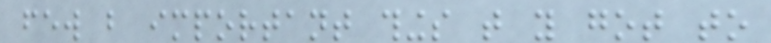few but important things that you got to
